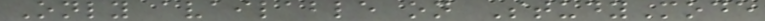Only available on StudyMode
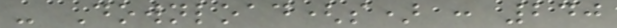- Download(s) : 240
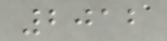2012
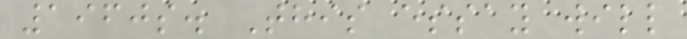1960s. This essay will
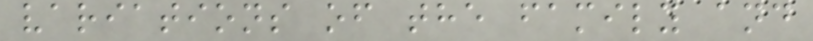variations of the family and
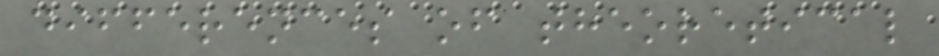differences of theoretical
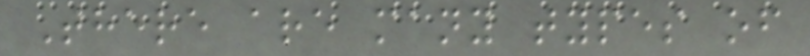There are many types of
